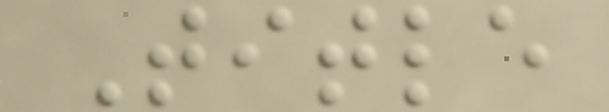Title
